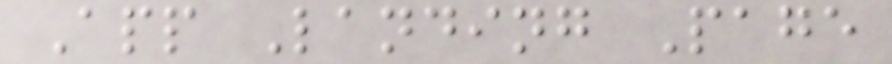App Landing Page
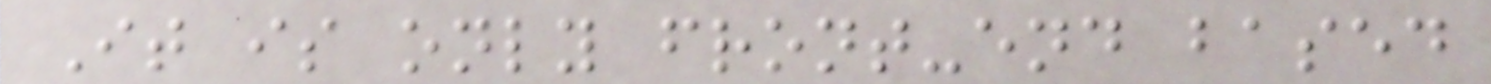It is only front-end based
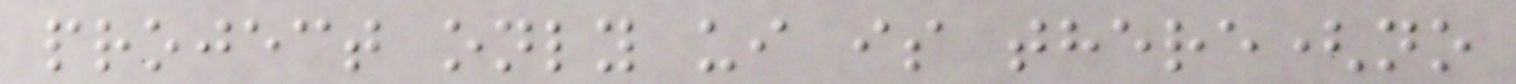project only ui is there(no
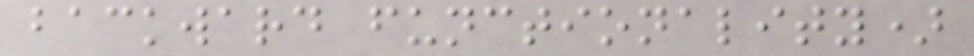backward functionality)
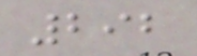292
